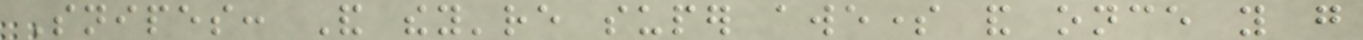Snipes: And they're super awesome and once you go
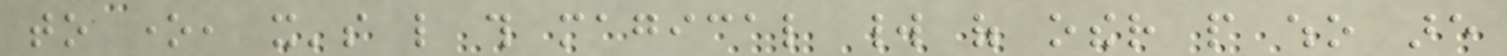to one, it's like this magical world of other people who are
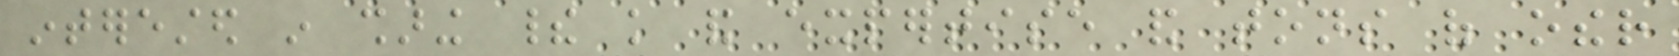interested in sharing their knowledge and expertise and tons of other
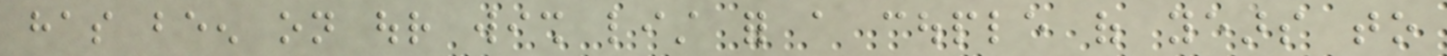has been on our wish list for a couple of years to
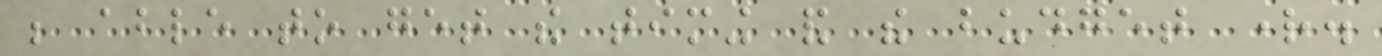be able to get the timing and the budget right.
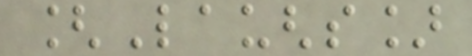[Laughs]
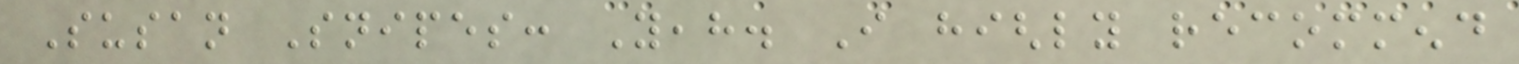Susan Snipes: Yeah. I highly recommend
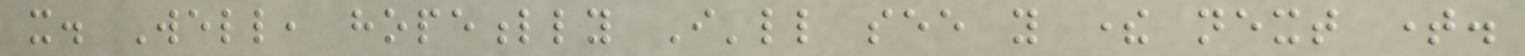it. Well, hopefully I'll see you there next time.
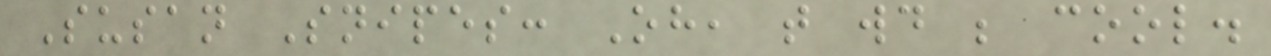Susan Snipes: Oh, that would be cool.
